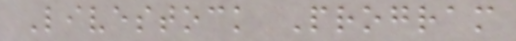Livestock Program
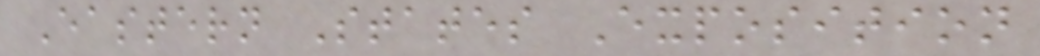Eastern States Exposition
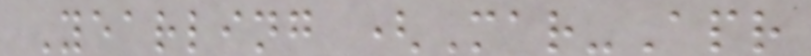Yearling (Mar-Apr
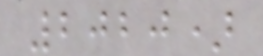2020)
